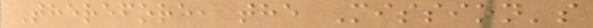Therefore, the Mission's
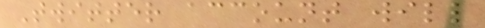Twitter account will
